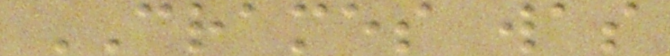CRAMES was
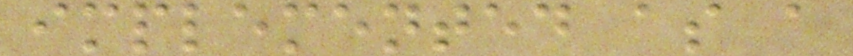implemented as a
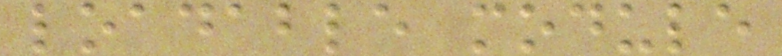loadable module
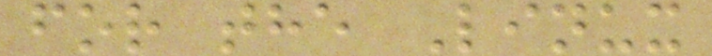for the Linux
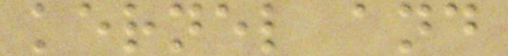kernel and
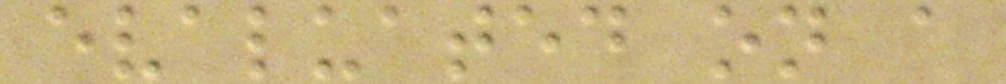evaluated on a
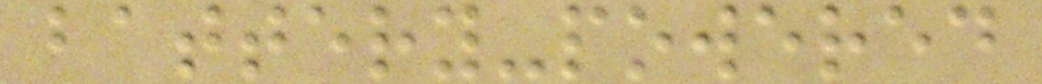battery-powered
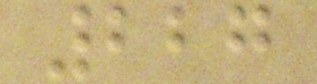227
